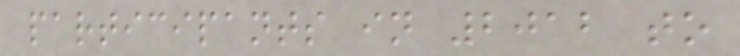participants in 2012 to
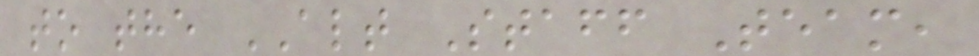to the ALT Staff Team,
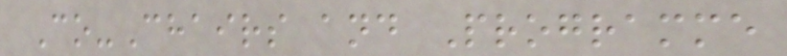Co-Chairs and Programme
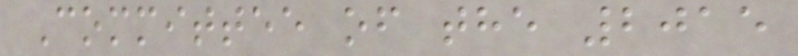Committee of the 2015
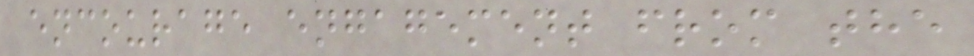encourage engagement from the
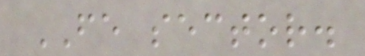FE sector.
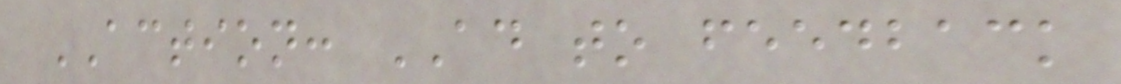ACTION: AD to feedback
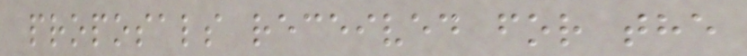proposals received for the
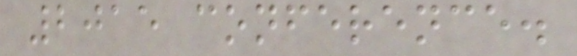2015 conference.
